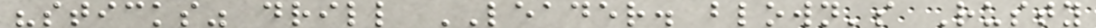"sticks" drill LEADER. blown's Rusty
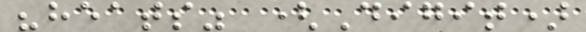"heats" (Digit)
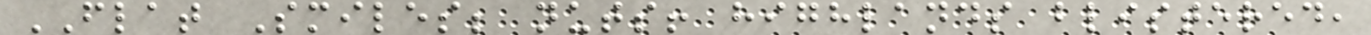FLAT Smiles; nuts! highlands blistered,
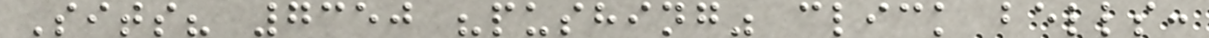Sits? 7350 "pushing" click bells:
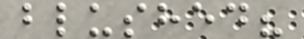blushed?
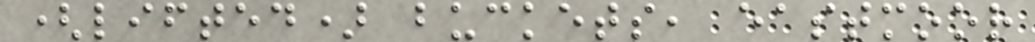(lifted) buckets, eastmoor
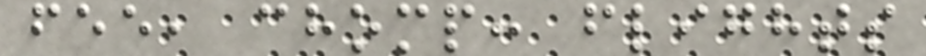fee, chomp: flights
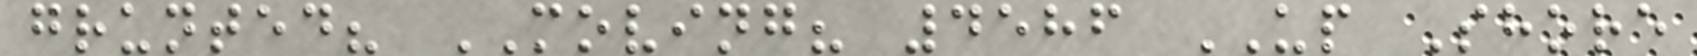grunted? MOVING? 4586 UP Shore
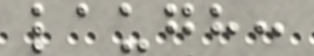laugh:
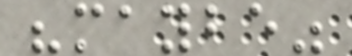"maybe"
